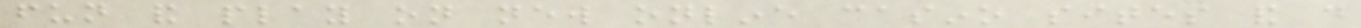fun and play on new online casino sites and do
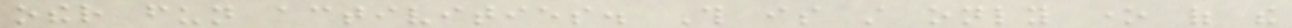other fun activities. This is still only one of the
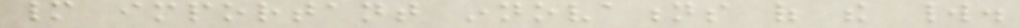many important innovations of the world.
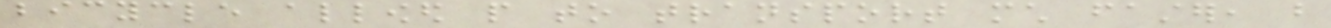bicycle allowed people to transport much faster, but
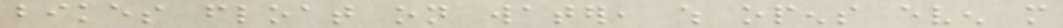bikes float on water, which opens even more
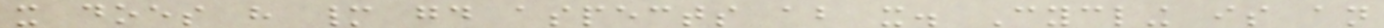it does have many good aspects about it. Cycling is an
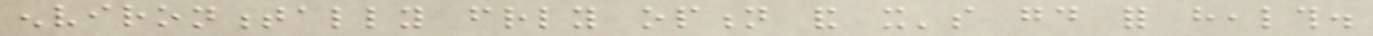environmentally friendly option and it's good for health.
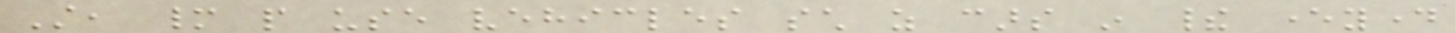Still, many people use vehicles such as cars in their everyday
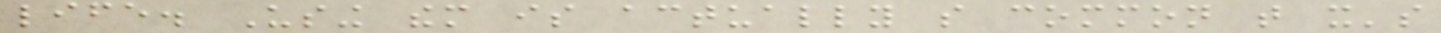life. Using them is actually so common that it's
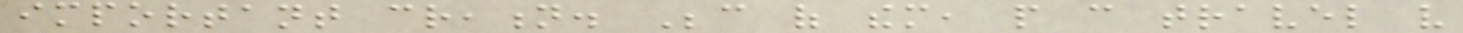important creation. Because of them, people can travel very
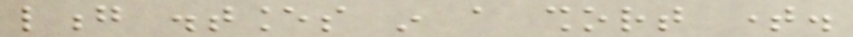long distances in a short time.
